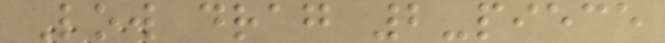Low drag 2-piece
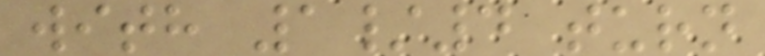with 1/4 turn
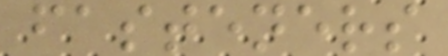fasteners
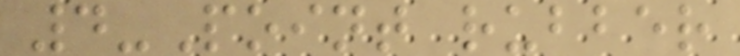4-Point rubber
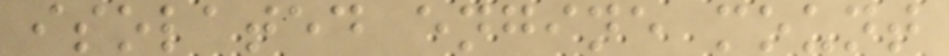isolated engine mount
